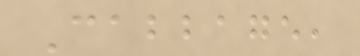Cabbage,
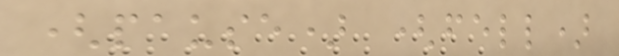(pause) (fell)
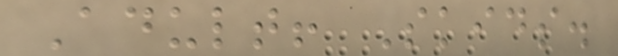Adult! Skids.
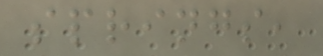springs,
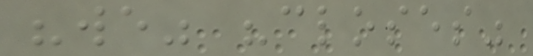"we" "closes"
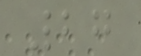27
